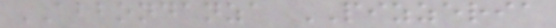ABBONDANZA PIZZERIA
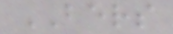BERS
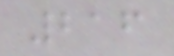216
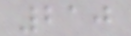210
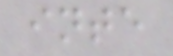inte
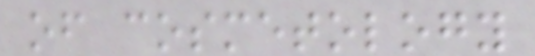of cosmetology
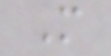M
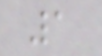1
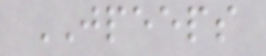JPEEPS
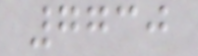7730
